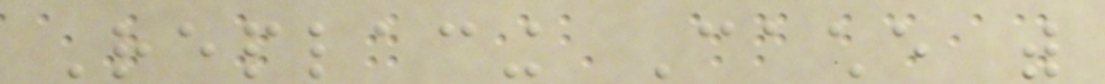Replacing Cache with
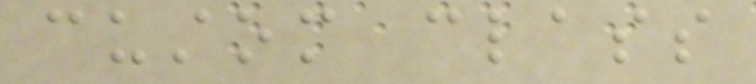custom class
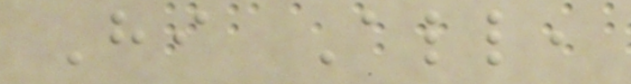Hi All,
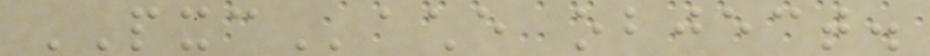PXCache object.
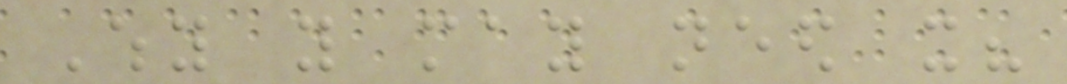Why you may need it?
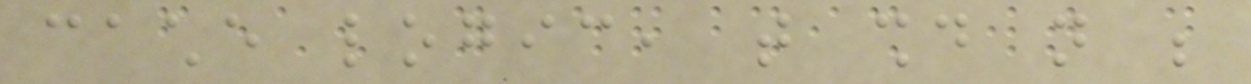cache logic, that should not be
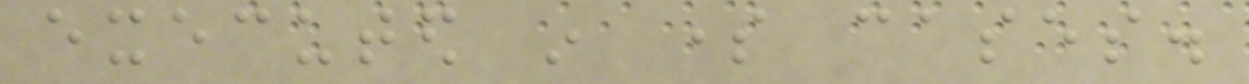executed in some cases.
